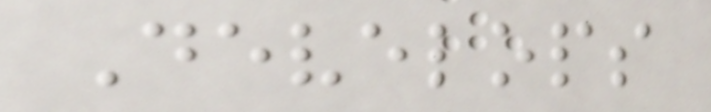Develops
